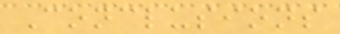Conclusions
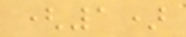(1)
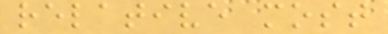relative most
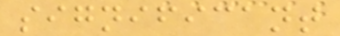significant
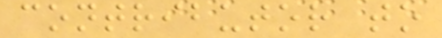contributor to
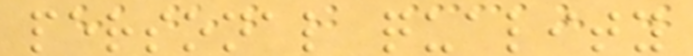personal quality
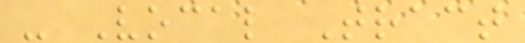- Vocal Tract
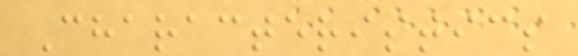Characteristics
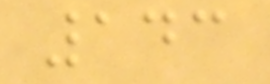143
